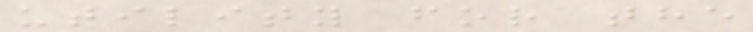utility for the
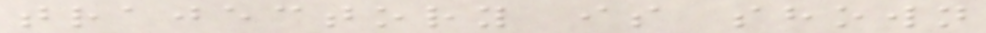trajectory is shown
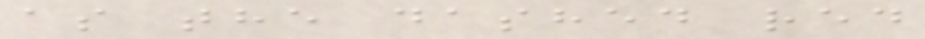as the dashed red
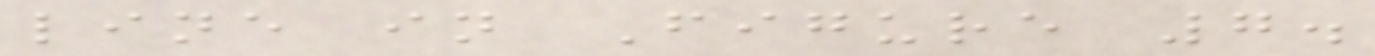line in Figure 7.
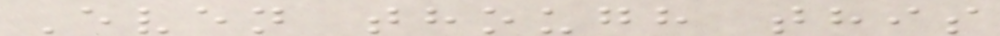Even though this
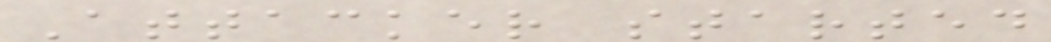Attacker started
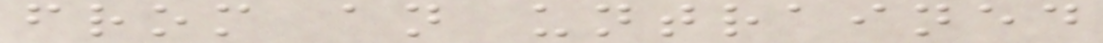from an untrained
